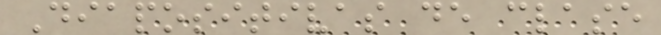Diapositivas de clase
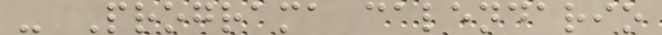- Programa calendario
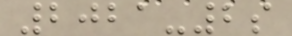2021-2s
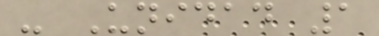- Unidad 1
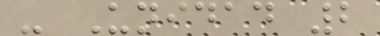- Unidad 2
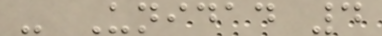- Unidad 4
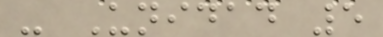- Unidad 5
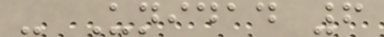- Unidad 6
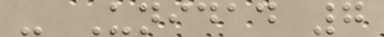- Unidad 7
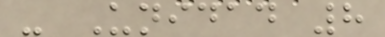- Unidad 8
